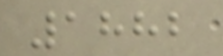1882
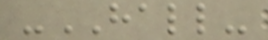-HALL-
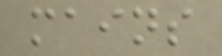mains
